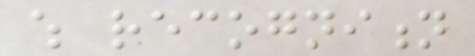which recognition
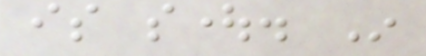is sought. In
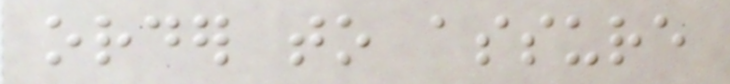order to assure
